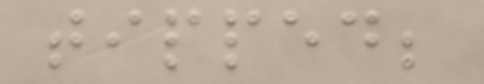tipped;
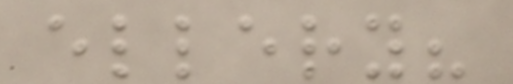ellery?
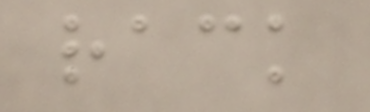rack
